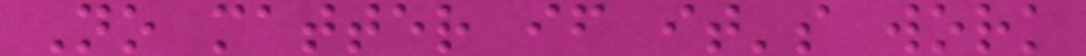No matter if it's work
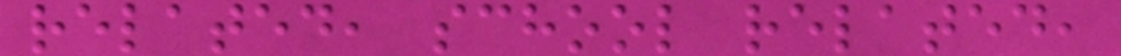related, school related,
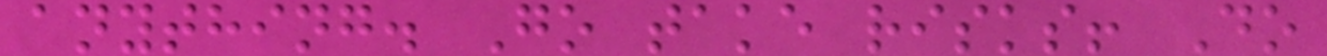anything. Go take risks! Do
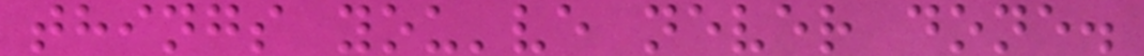things you've never done.
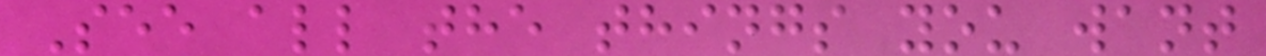See all the things you want
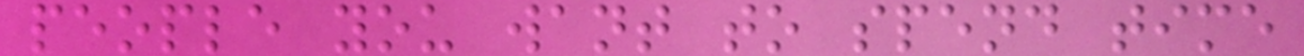people you want to spend time
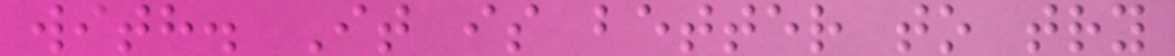with. It is better to try
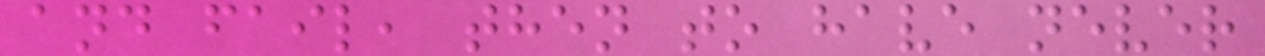and fail, then to have never
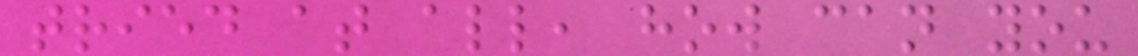tried at all, how can you
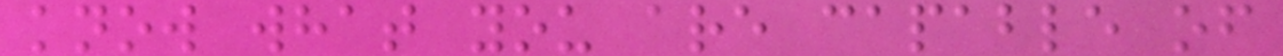know what you are capable of
